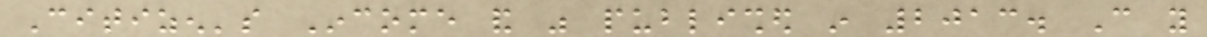Citizen's Income and was published in 2013. Can you
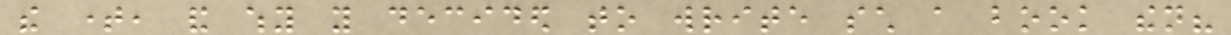the time, and why you decided to write such a book then?
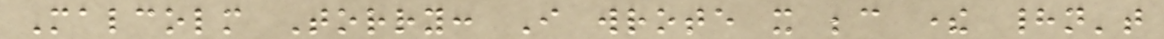Malcolm Torry: I wrote it because there hadn't
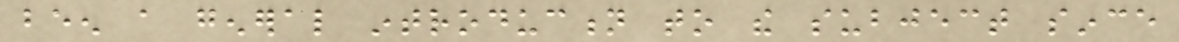been a general introduction to the subject since
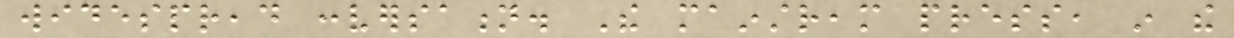widespread conversation. The mainstream press, in the
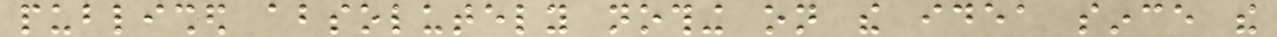published absolutely nothing on the idea since the
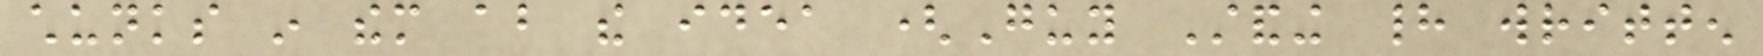chunks in them about the idea (Guy Standing had written
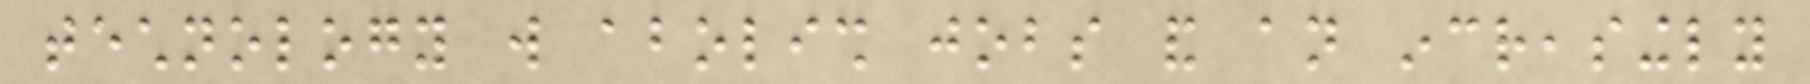technology will abolish jobs and an increasingly
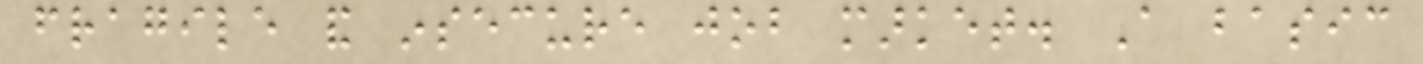fragile and insecure job market. A basic
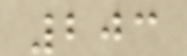203
